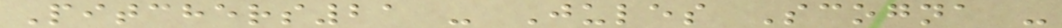Pitchers21 - Jules Scogna -
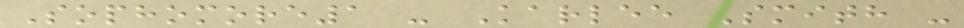Sophomore1 - Karlee Smith -
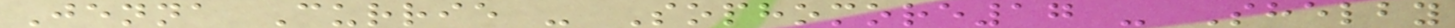Jenna Currie - Sophomore17 - Shelby
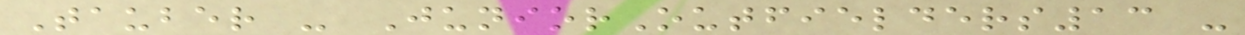Tauber - JuniorOutfielders13 -
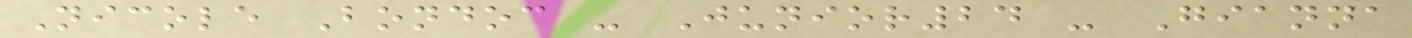Nicole Bondoc - Junior24 - Gianna
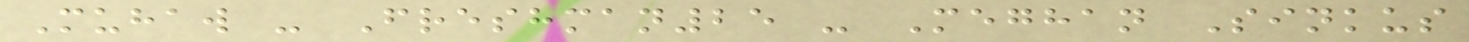Muhaw - Freshman25 - Meghan Sinkus
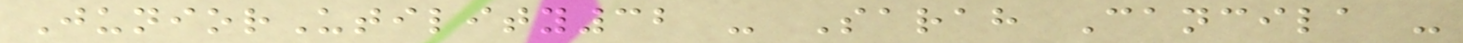JuniorUtility32 - Sarah Cancila -
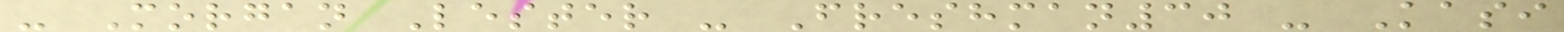- Morgan Lester - Freshman30 - Kasi
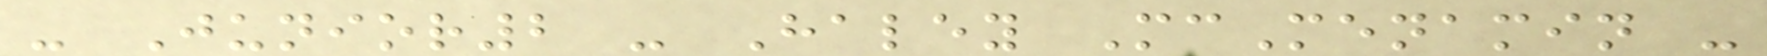- Junior2 - Haley McMenamin -
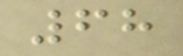68
